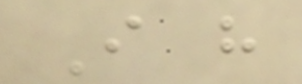I have
